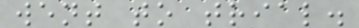went to trial.
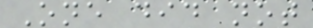One did not
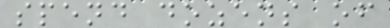spend dozens of
